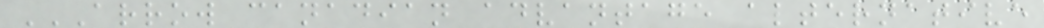ARROW CANADIAN ADVANTAGE ALTERNATIVE
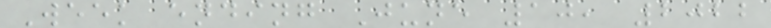Week ending June 10, 2022
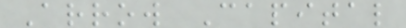Arrow Capital
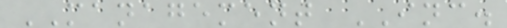MANAGEMENT INC.
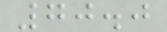70.0
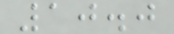10.0
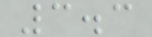3.3
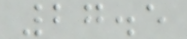27.5
